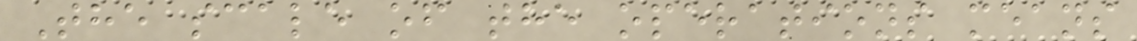The scale of the operations means
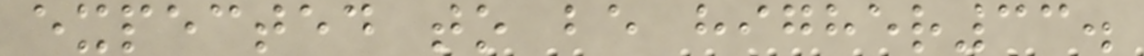expected to be higher33.
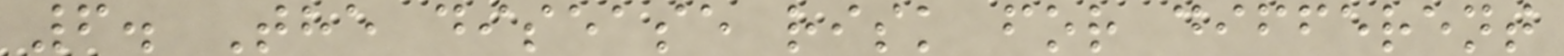6. The disease risk for different
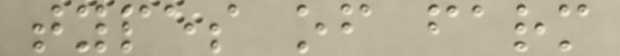types of farm
